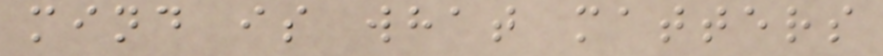mind is what matters
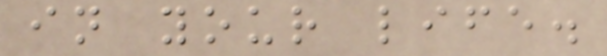in your life.
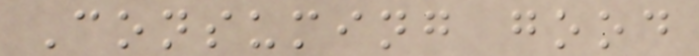Consuming good
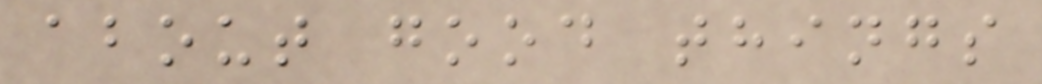about good things
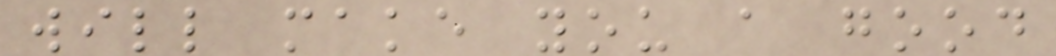will make you a good
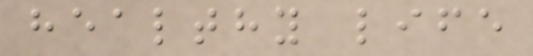healthy life
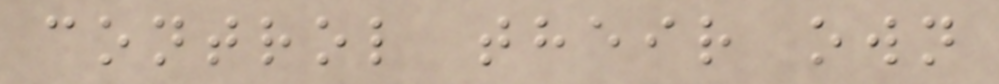control their own
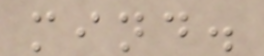mind.
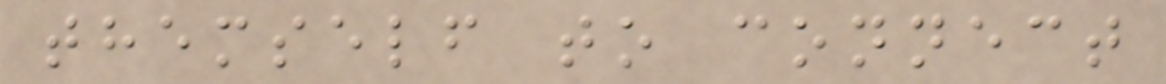themself to connect
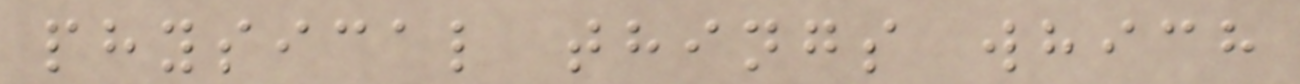physical things which
